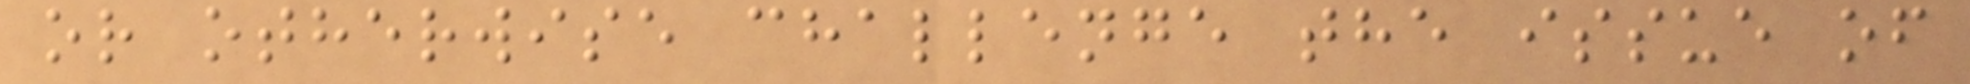or otherwise challenge the issue of
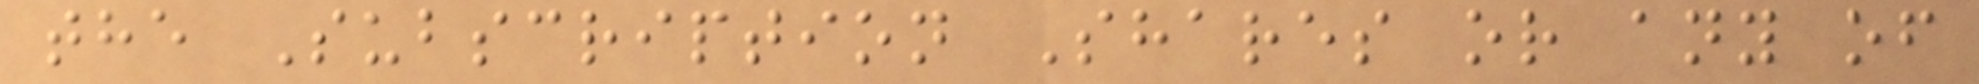the Subscription Shares or any of
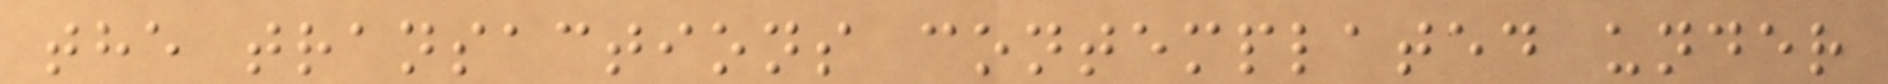the transactions contemplated under
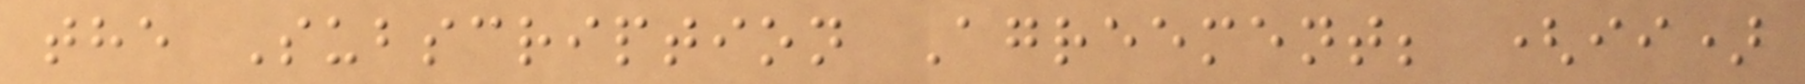the Subscription Agreement; (ii)
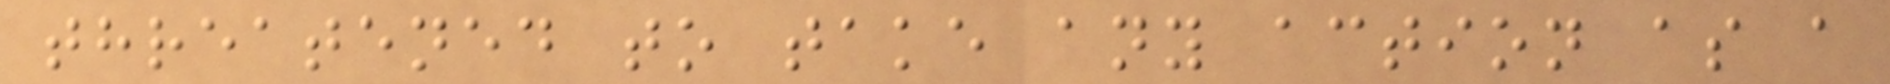threatened to take any action as a
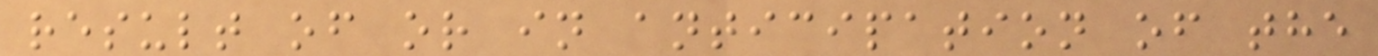result of or in anticipation of the
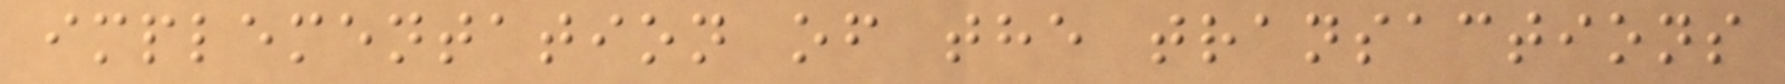implementation of the transactions
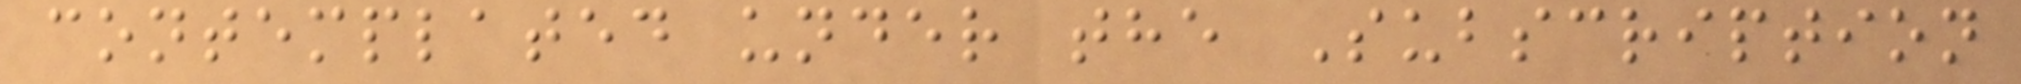contemplated under the Subscription
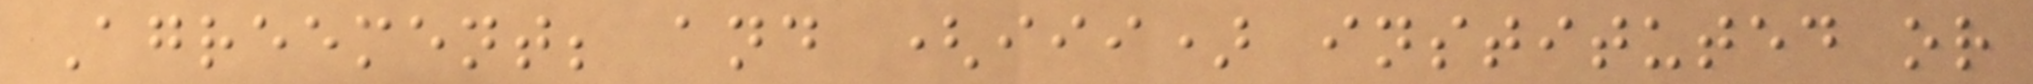Agreement; and (iii) instituted or
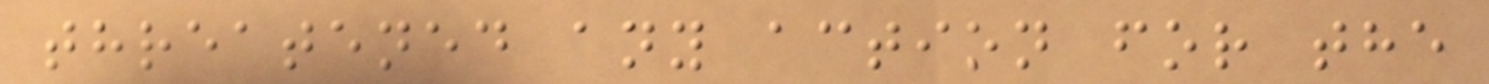threatened any action for the
